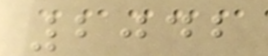2042
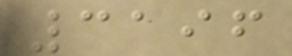3196
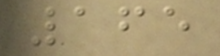165
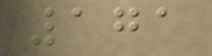171
